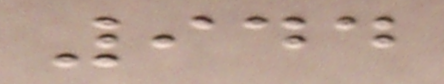944
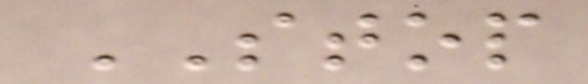STOP
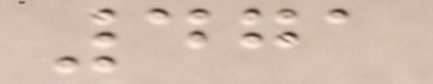471
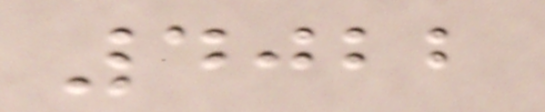4022
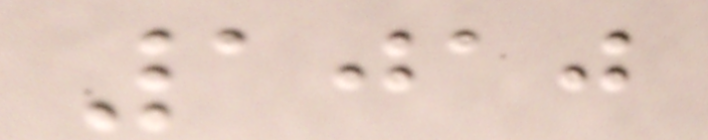1010
